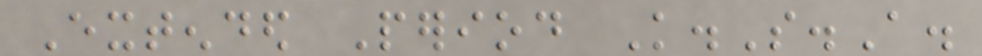Extended Period K.S.A.
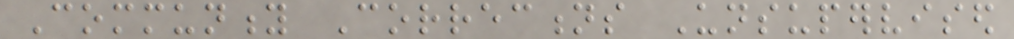Community Corrections Unsupervised
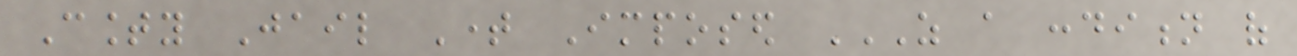County Jail Time Imposed AS A CONDITION OF
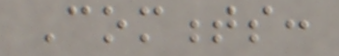Comments:
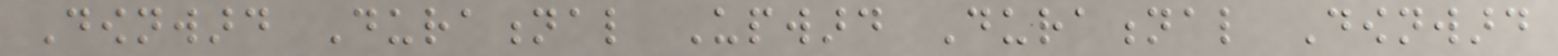Downward Durational Upward Durational Downward
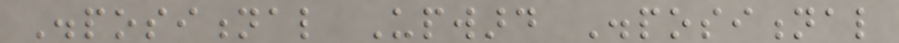Dispositional Upward Dispositional
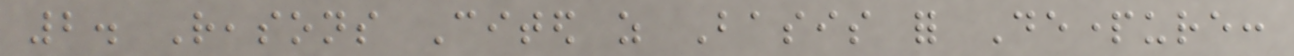2. Reasons Cited as Basis for Departure:
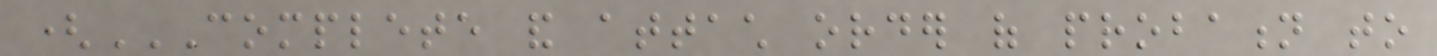(COMPLETE AND ATTACH ORDER OF PROBATION TO
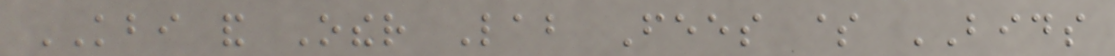KBI and Other Lab Fees $ BIDS
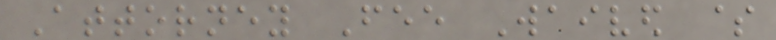Attorney Fee Waived $
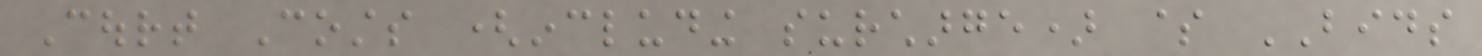Court Costs (including surcharge) $ BIDS
